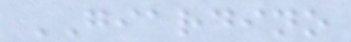GIARDINO
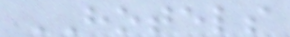HOTELS
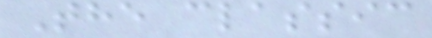The classic
